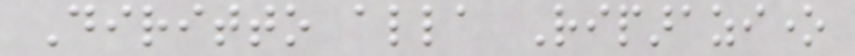Diritto alla Riparazione
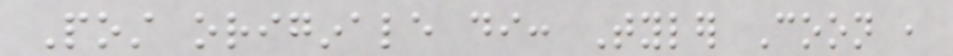Post originale di: Tyler Coon ,
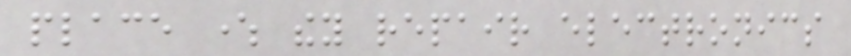place where they repair electronics
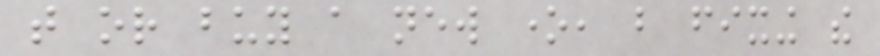that or buy a new one, but fixing the
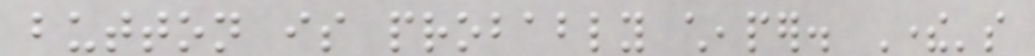button is probably cheaper. There's
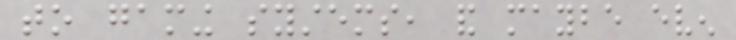to gaming systems, and maybe even
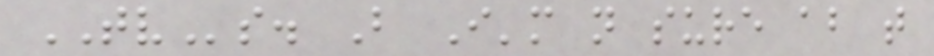TVs. But I'm not sure about that
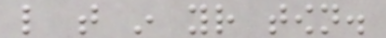like that in your town.
